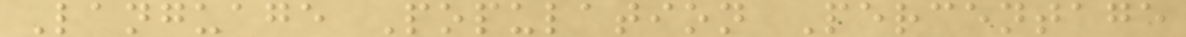Language Population Percentage
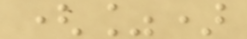(%)
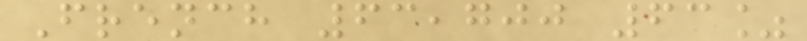French 63,700 63%
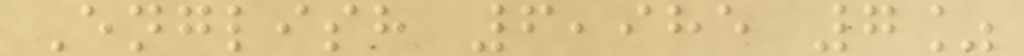English 6,985 7%
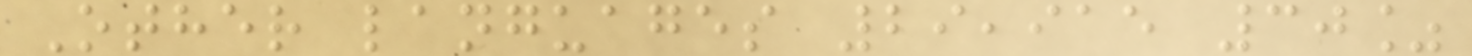Other languages 29,915 30%
